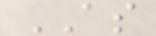AS
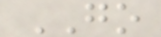GO
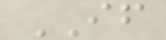IF
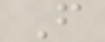F
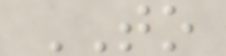TO
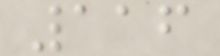116
